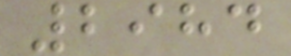2984
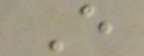E
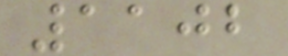1102
